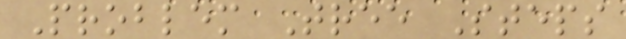Problem Tree Steps
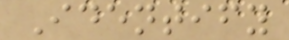Identify
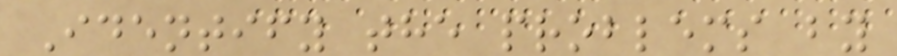Identify the problems by
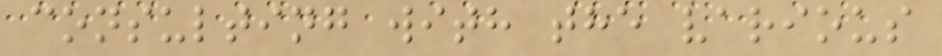consulting with the various
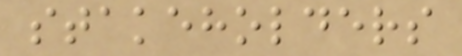stakeholders
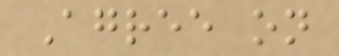Agree on
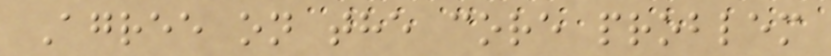Agree on the core problem
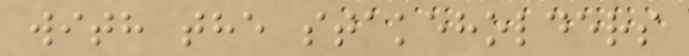with the stakeholders
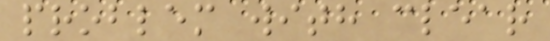problem with clear
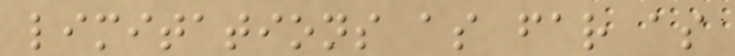limitations as far as
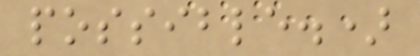possible.)
